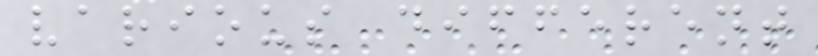various different
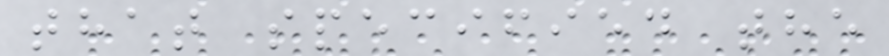that specified the
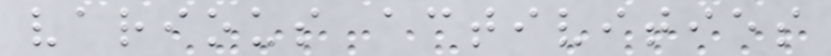various activities
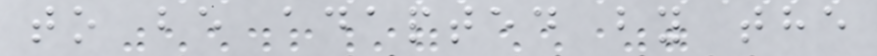to be adapted by the
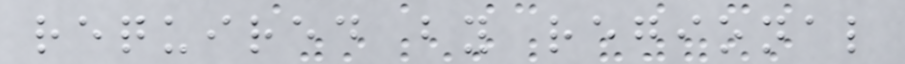required by regional
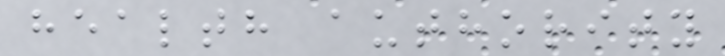health authority
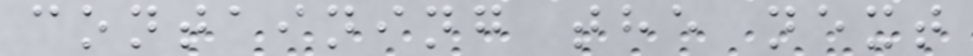containing the next
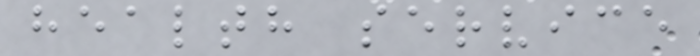health service
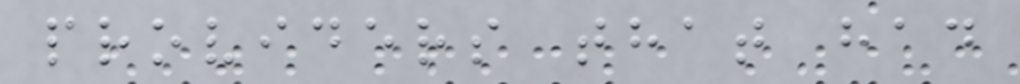providers that had
